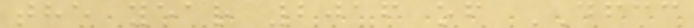the year 2016 of DFCC
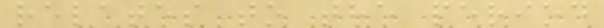relates to the period
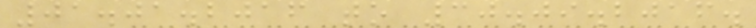01.01.2016 to 30.09.2016.
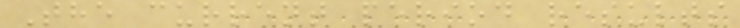The current period results
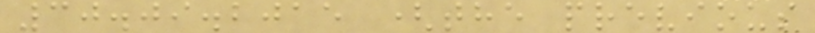30.09.2015 (the previous
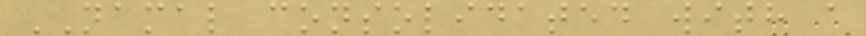NAMAL consolidated with a
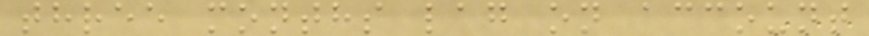three months lag on account
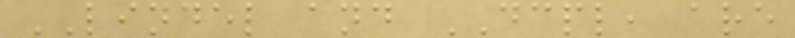LINDEL and DCPL, are
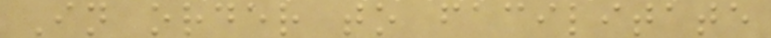In order to facilitate
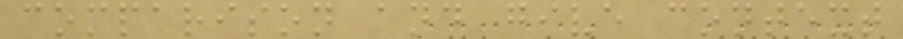comparison and give context
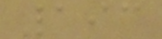193
